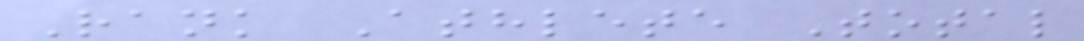Rank Athlete Total
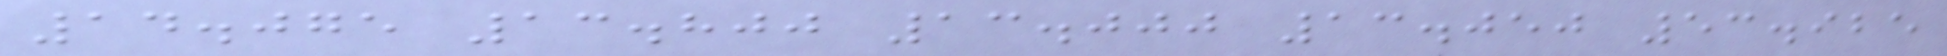14.075 13.800 13.000 13.050 53.925
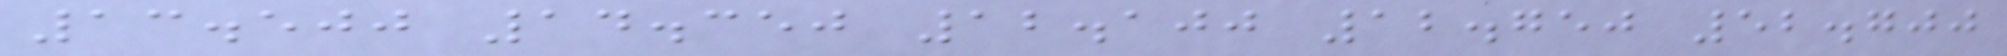13.500 14.350 12.100 12.750 52.700
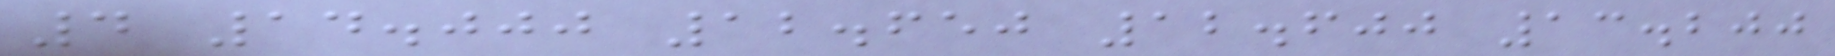4 14.000 12.650 12.600 13.200
